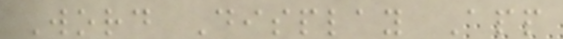Word Display App
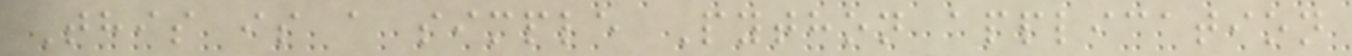This is a simple Python application
